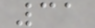31
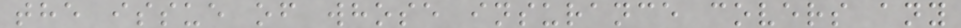the issue of whose insurance covers any
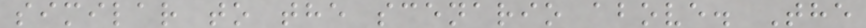similar to the scenario above. The
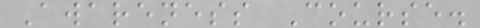Awareness Course.
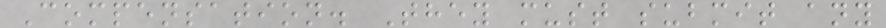Compensation. They must submit any
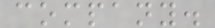company.
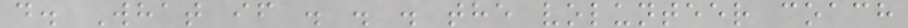d. What if . . . the volunteer coach
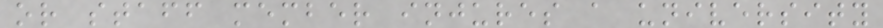or staff member injures a university
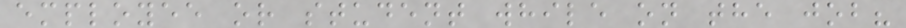employee or student while on the job?
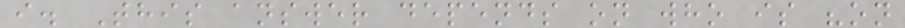i. This answer depends on who is "on
